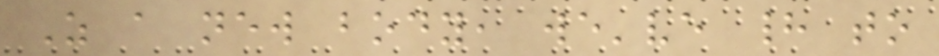As a new body, we've had to
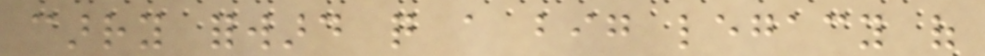carry forward quite a big legacy of
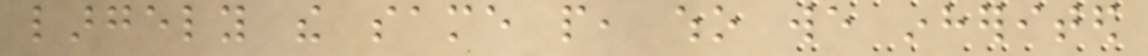largely the same people, who we inherited
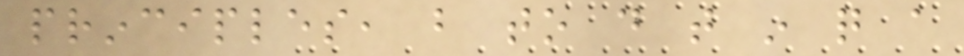principles, but to do that in quite a
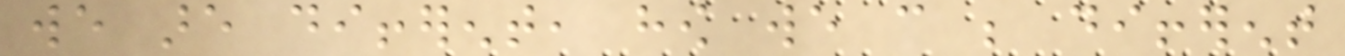we are different, how we can be different
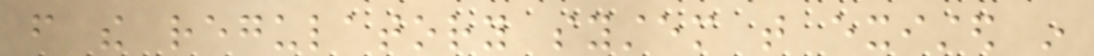from the regulatory system that existed in
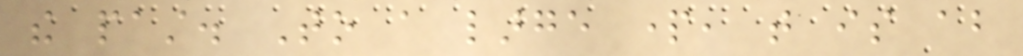the past. To a large part, that is about
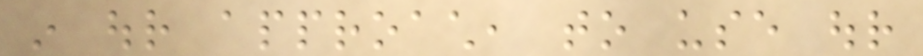in our approach, to use our
